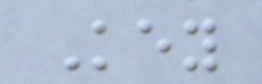Key
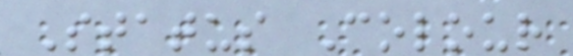Status Colour
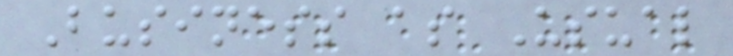Business as Usual
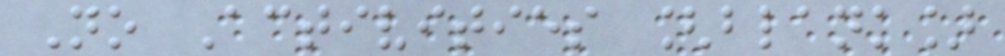No Activities [blank]
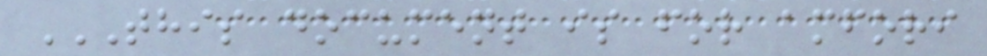THIS DOCUMENT IS FOR AMFORI
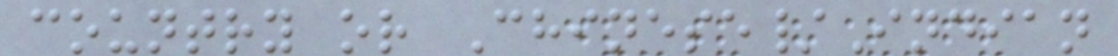country or Chinese/Indian
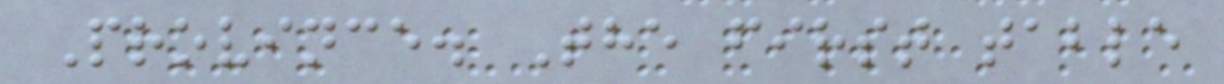Province. The first table
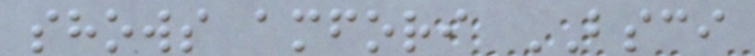shows amfori BSCI
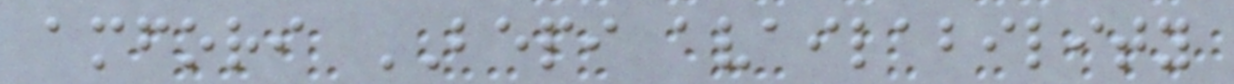amfori BEPI availability
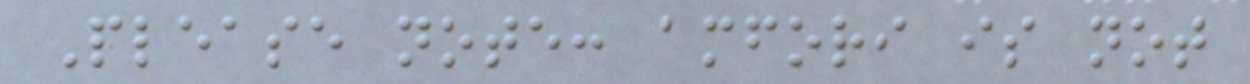Please note: amfori is not
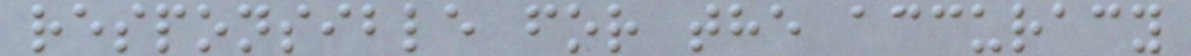responsible for the accuracy
